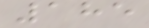185
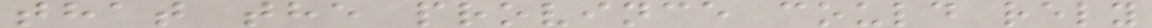that the province could rely
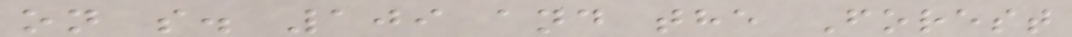on s. 109 and the Forest
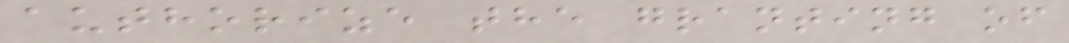authorize the granting of
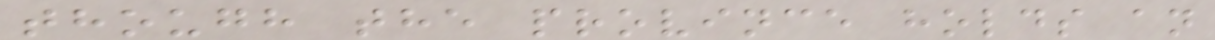though the province holds an
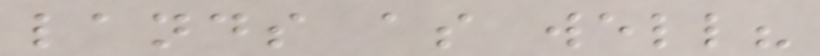lands as well?
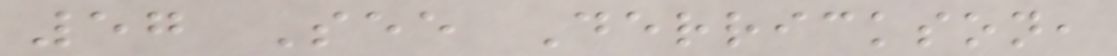57 See Derrickson,
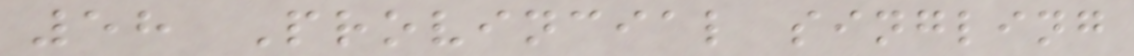58 Provincial singling
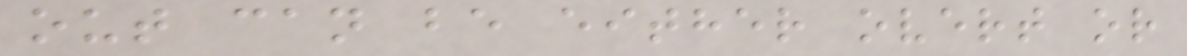out can be either overt or
